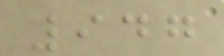947
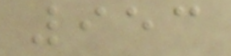953
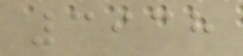3938
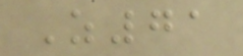Z71
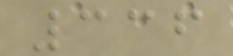336
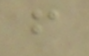f
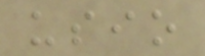usio
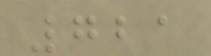721
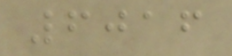6016
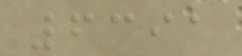6391
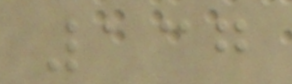137
